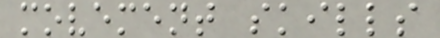movement skills
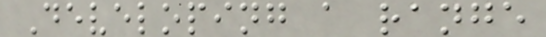Developing a range
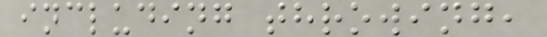including throwing,
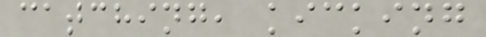catching, kicking
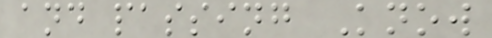and passing Know
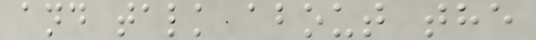and talk about the
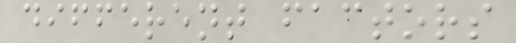different factors
